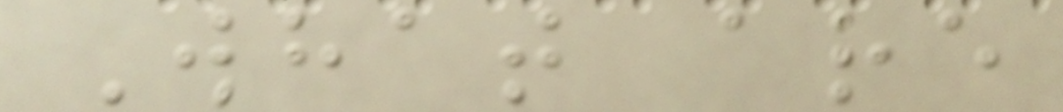What are
